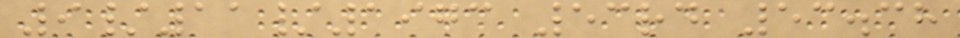9/11/1973 53rd 53.38
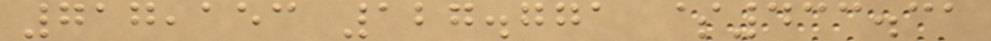717,153 127.771 $433.31
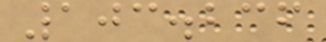103.236
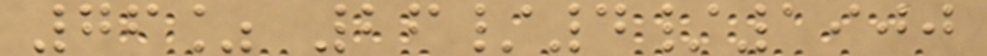76% 26/4/1900
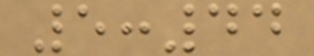5:44
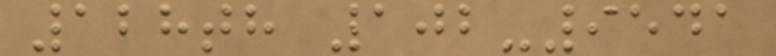128th 102-9541
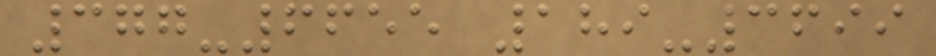377-6655 189-3699
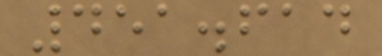451.614
